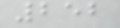252
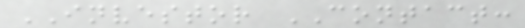INVESTOR CONTACT:
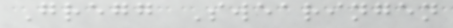Gregg Swearingen
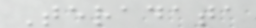Teradata
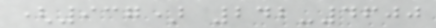(937) 242-4600
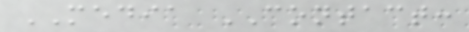MEDIA CONTACT:
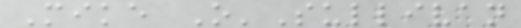Mike O'Sullivan
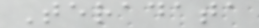Teradata
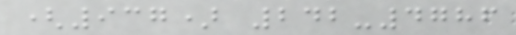(937) 242-4786
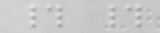# #
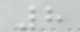8
